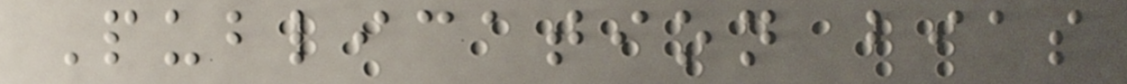Publication bias
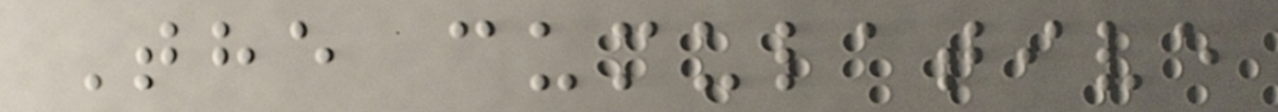The cumulative
